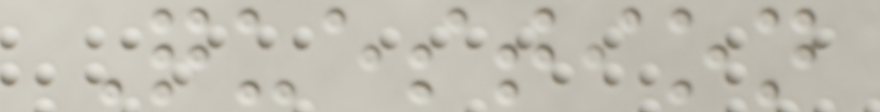Question
